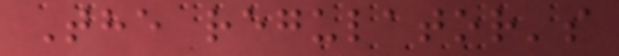The regulator's
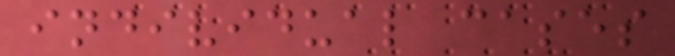individual cases
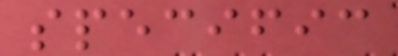specific
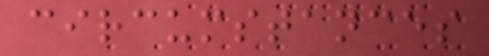circumstances
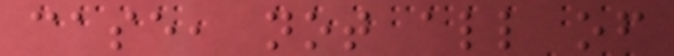case, not all of
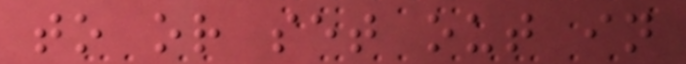to or set out in
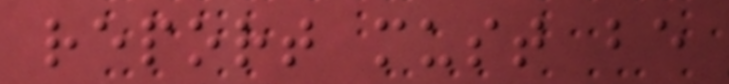report must be
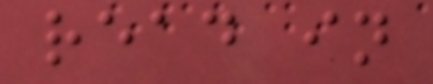read in
